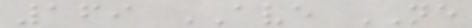169 AVE NE
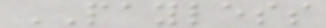PAYLESS
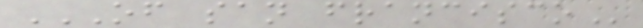OF SAN FRANCISCO
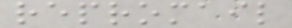repromail
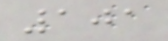101
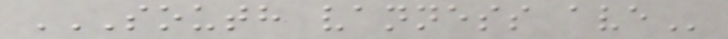SOUTH VANNESS AVE
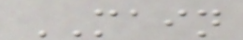MAIN
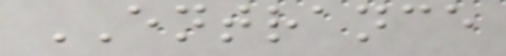ENTRANCE
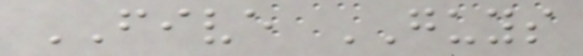FIVE GUYS
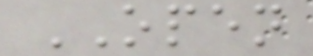OPEN
